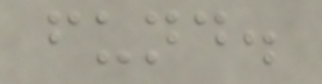fund.
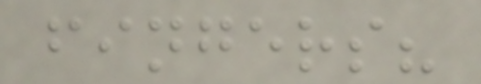fingers?
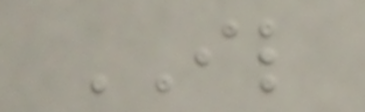IL
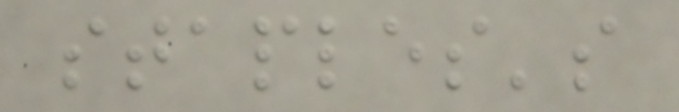staples's
